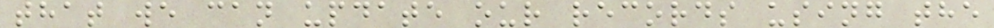that we can update our records using the
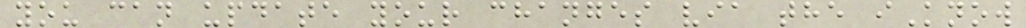you can update your changes via the iKnow
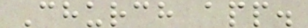Church app.
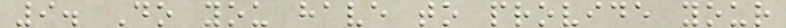9. Do you have to provide your
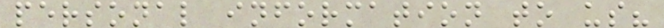personal information to us?
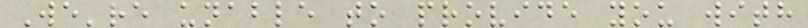We're unable to provide you with
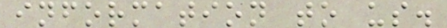information to us.
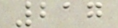217
